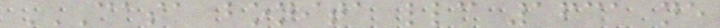CASA BONITA LLC 1631 NE
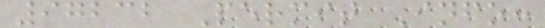97232 Permit Info:
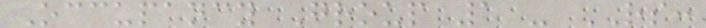Occupancy Group 1 - RS:
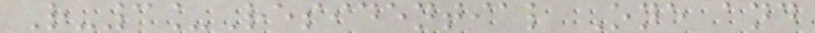R-3_Residential One and
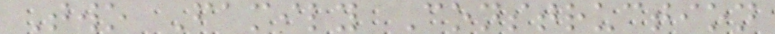Two Family Construction
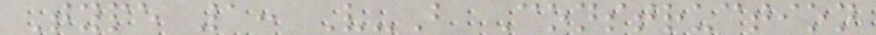Type 1: V-B Construction
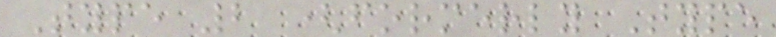Type 2 (formerly Type
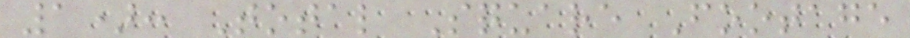1): Total Square Footage
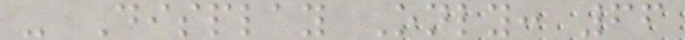- Display Only: 66
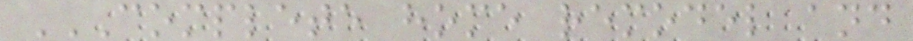COMPLETE HOME REMODEL AND
